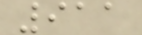911
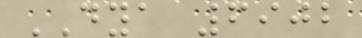DYA 6902
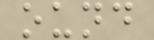ound
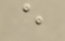e
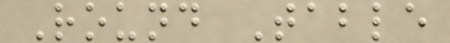Round Table
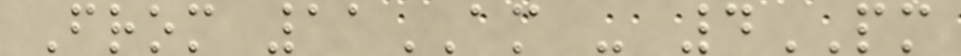From 11AM - 4PM
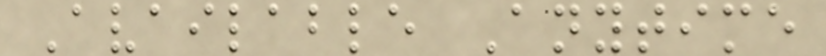Available Anytime
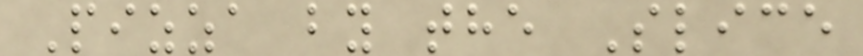Pizza by the Slice
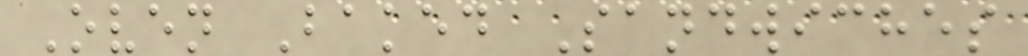Oven Baked Sandwiches
